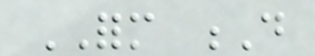FORM D
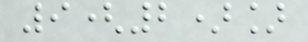9(2)]
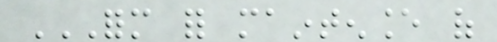FORM FOR MAINTENANCE OF
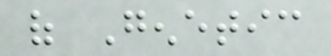of Genetic
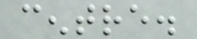centre.
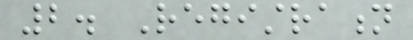2. Registration
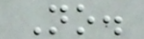No.
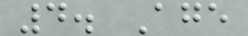4. Age
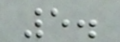5.
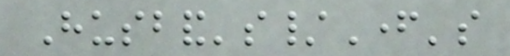Husband's/Father's
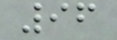96
